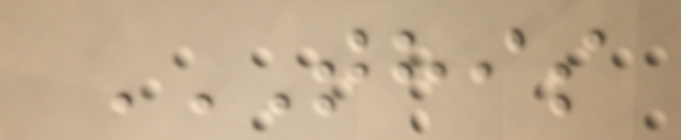THIS
